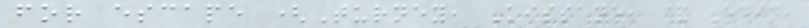for escape (Turney, Kissane, & Edin,
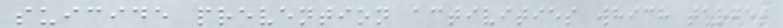suicide prevention activities which target
